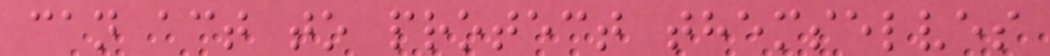can act to protect themselves
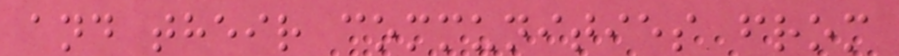and their communities from
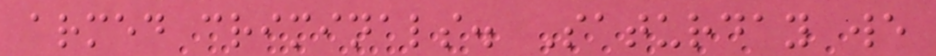armed criminals. Saturday we
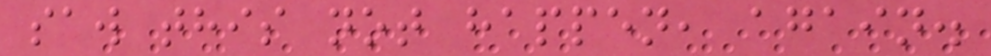saw this not happen, again.
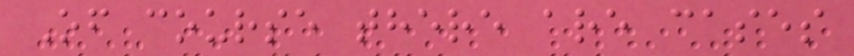Of course there are cases
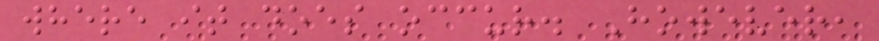where it does occur. However,
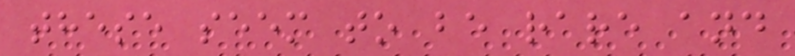these seem to be rare and
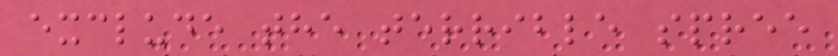exclude the terrible spree
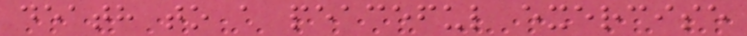death to a peaceful exercise
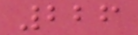226
